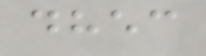dhec
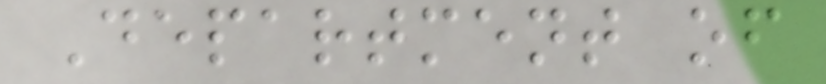Department of
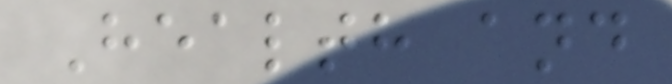Health and
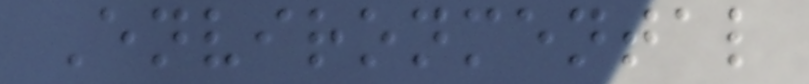Environmental
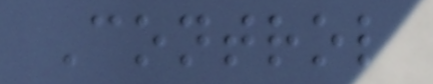Control
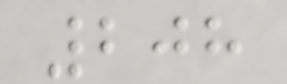208
